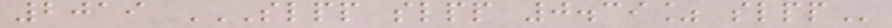2019 SLPP SLPP 0.39% SLPP
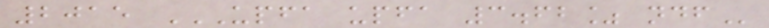2015 UPFA UPFA 3.62% NDF
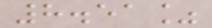8.51%
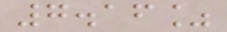7.16%
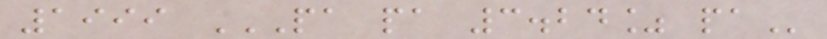1999 PA PA 3.24% PA
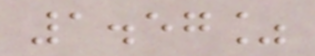1.57%
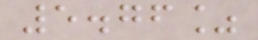5.76%
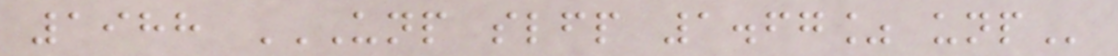1988 UNP SLFP 1.67% UNP
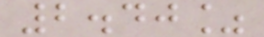2.40%
